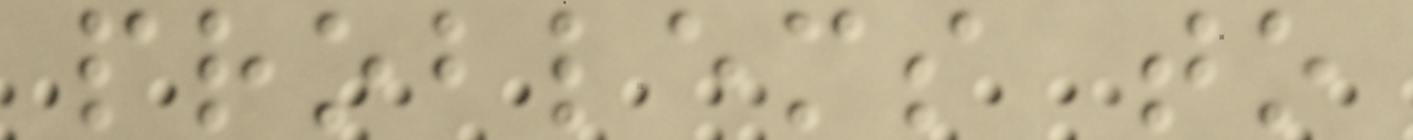problems to
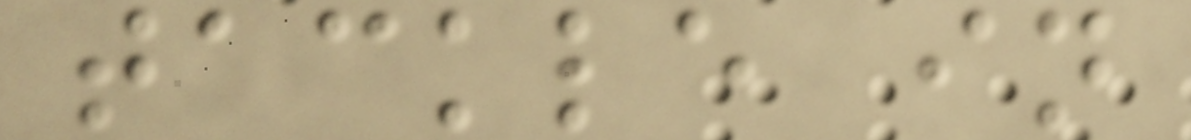tackle in
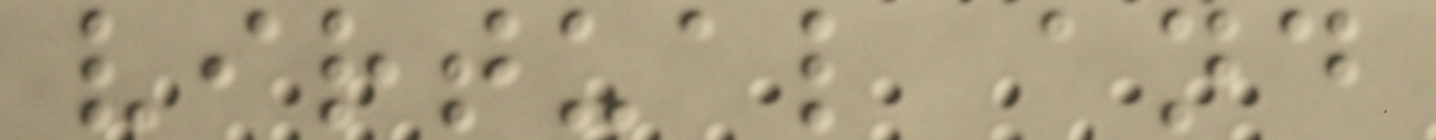virtual and
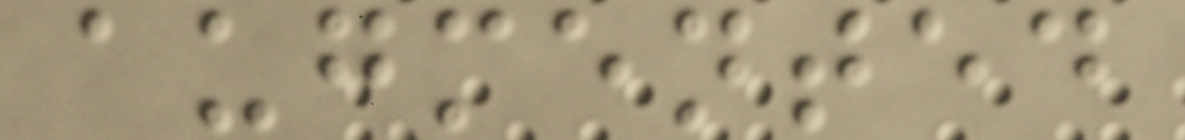augmented
